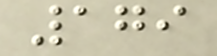179
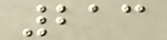213
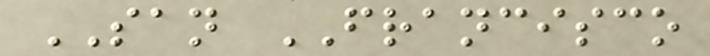SAN FRANCISCO
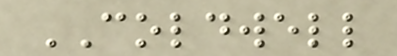COLDWELL
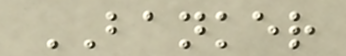BANKER
